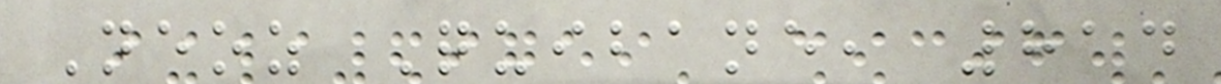Neoz Quibane, 814
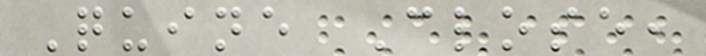Quine Close,
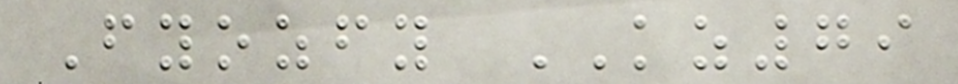Fyozfy KZ79
